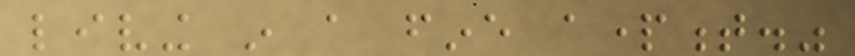living in a fine apartment."
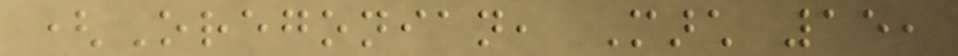(Oregonian, March 15,
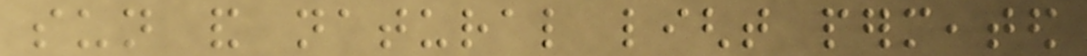sun and natural light permeated
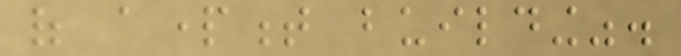of apartment building".
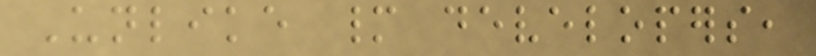Unlike many developers,
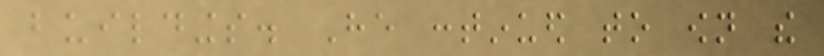buildings. He continued to own the
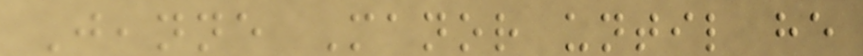Jeanne Manor until he
